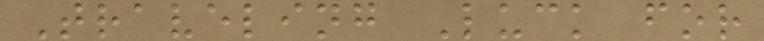Traveling Luck for
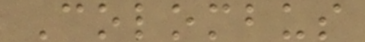Colombus
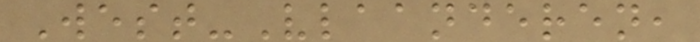West-Vlaanderen,
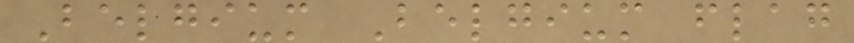Belgium Belgium flag
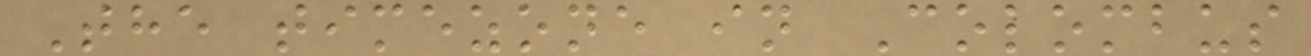The timezone in Colombus
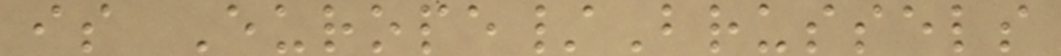is Europe/Brussels
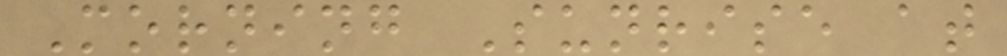Morning Sunrise at
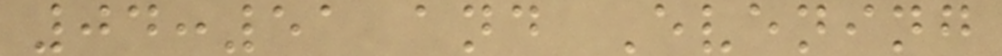04:51 and Evening
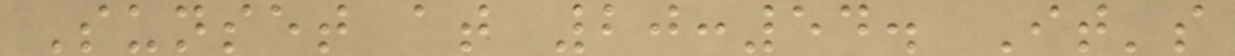Sunset at 20:54. It's
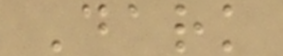Dark
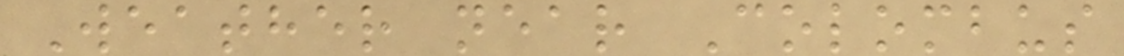Weather near Colombus
